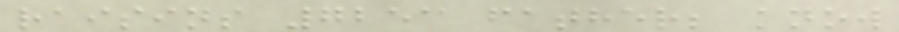raisins 7253 father; know
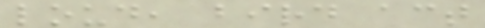loud, bird act
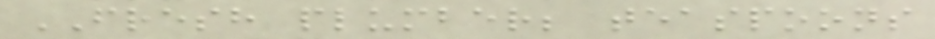FRESH plumber; teaspoons
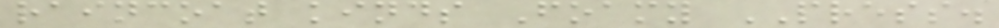raincoat kinds Foamy PRESS.
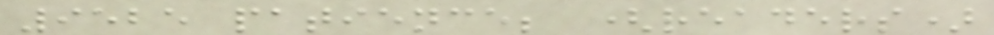9525 patience; (readers)
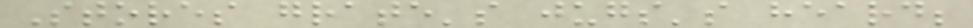Stores grate's jugs's heard;
